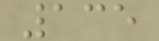135
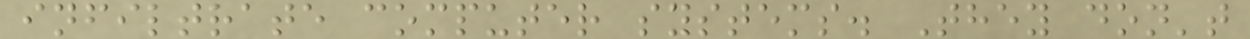infiltrate computer systems. They don't
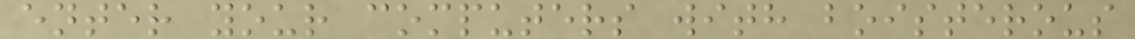enter your computers with boisterous
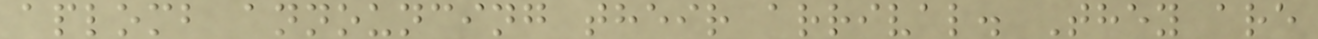aplomb announcing their arrival. They are
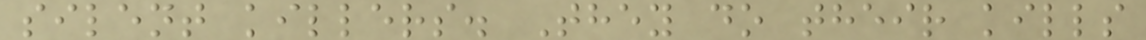silent killers. They do their kills
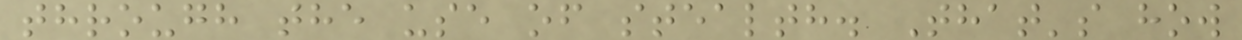through the use of stealth. That's how
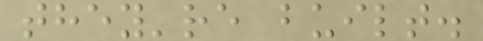they're built.
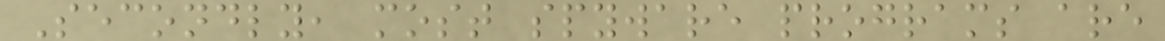Secondly, most spyware programs are
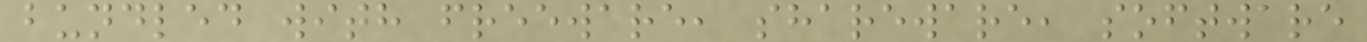bundled with freeware, shareware, software
